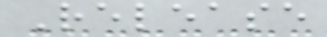Release
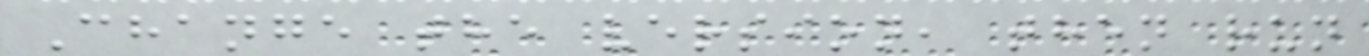Change the version, then run
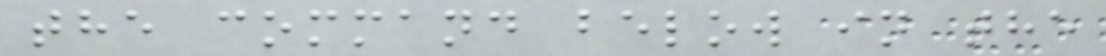the command below in the
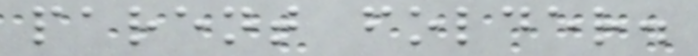parent folder.
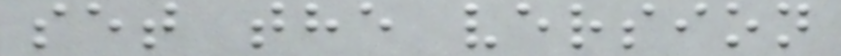set the version
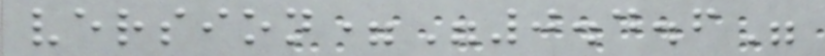version="0.4.6"
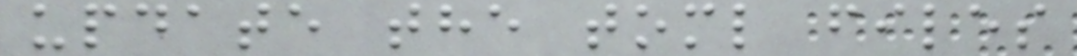update the toml files
